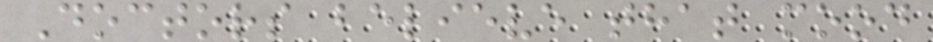Doctors believe that mood
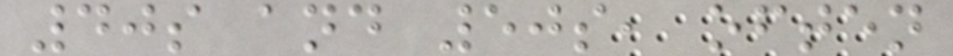40s and 50s, often
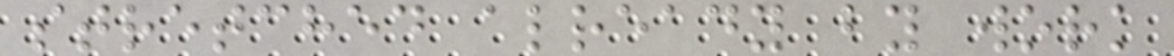stretched already by work
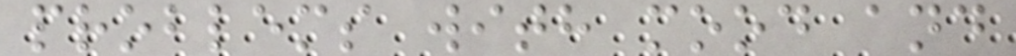problems with mood and
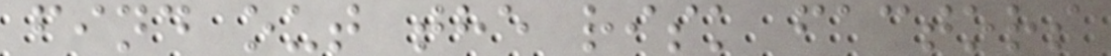find out the risk factors
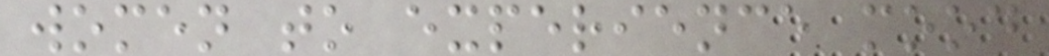women to experience mood
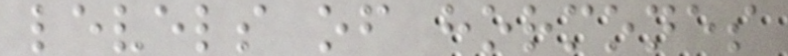levels of hormones
